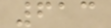613
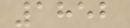1852
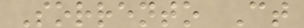Sorrento Ct
